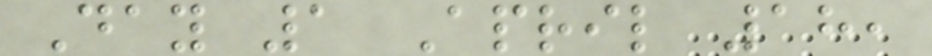Day 1 April 18,
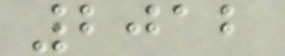2012
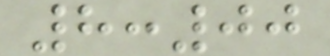8:00
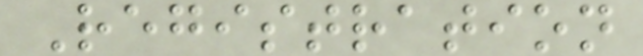Registration
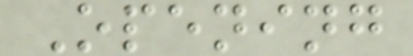Opening
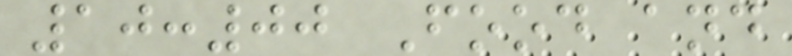10:00 Food and
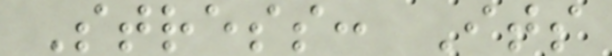Stress: Its
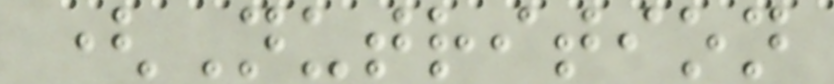(Nutrition
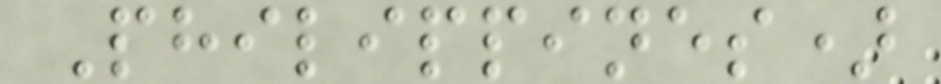Philippines)
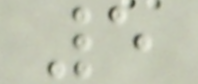5
